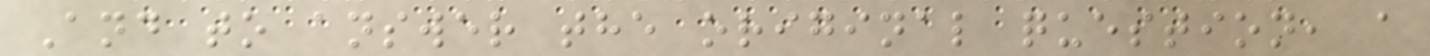And to answer the original question, a
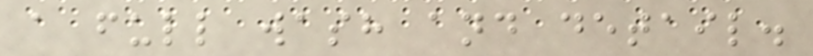a full wash and detail.
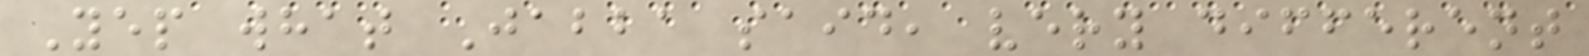Yep what Jabba said, very different
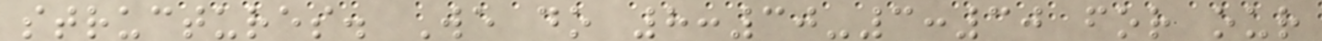structures. We do 8:30-3:30 for our
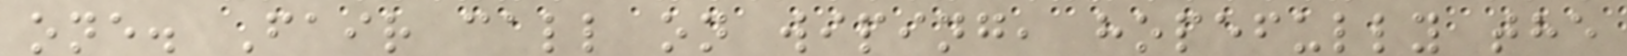one. Fair call on wiping, hopefully the
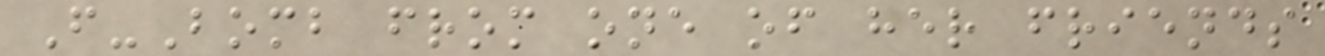F-Bomb from one of her friends
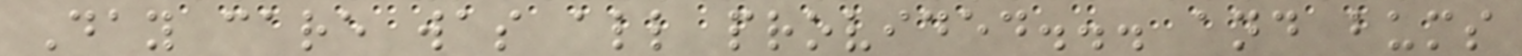Day care was all provided... and bums
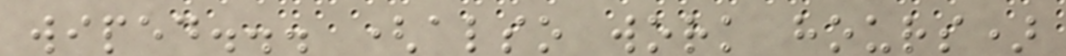wiped... (also work hours)
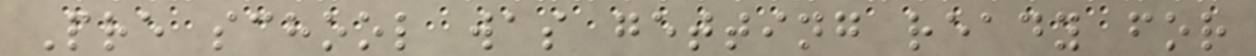Pre school was getting ready for
